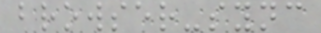browser-sync
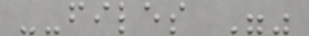--files ""
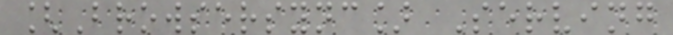[Browsersync] Serving
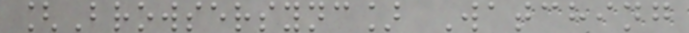[Browsersync] Watching
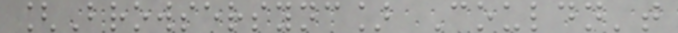[Browsersync] Couldn't
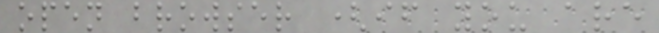open browser (if you are
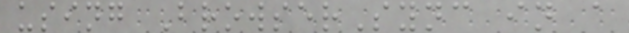using BrowserSync in a
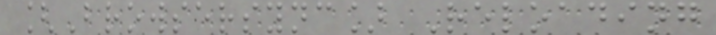[Browsersync] Reloading
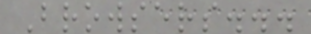Browsers...
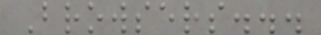Browsers...
